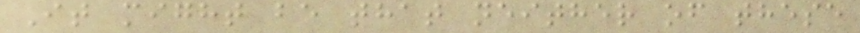It might be that neither of these
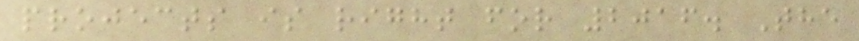projects is right for 2016. The
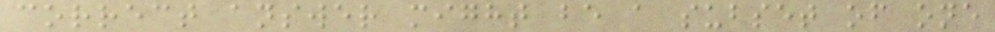correct answer might be a subset of one
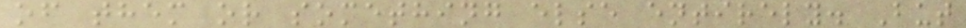of them or something else entirely. But
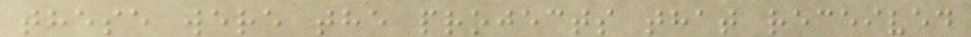these were the projects that received
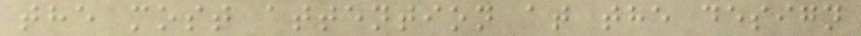the most attention at the design
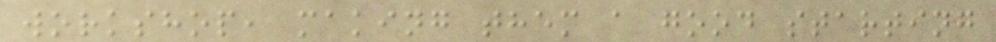workshop, making them a good starting
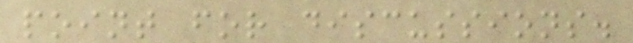point for discussions.
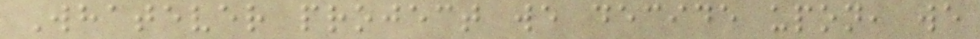Whatever project we decide upon, we
